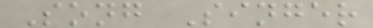Song Singer
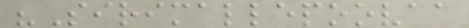"Sirimallepoovaa
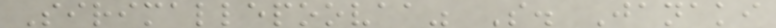Sirimallepoovaa" S. Janaki
